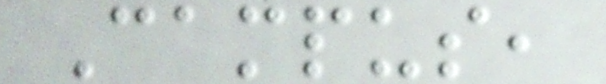Campus,
